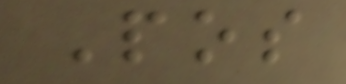Pos
